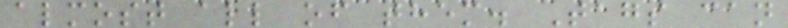almost all of them. Tags can
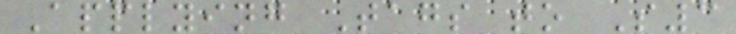Applying Tags to S3
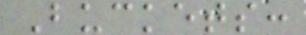Buckets:
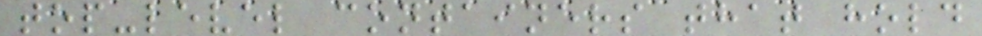top-level containers that hold
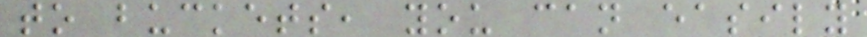to buckets, you can easily
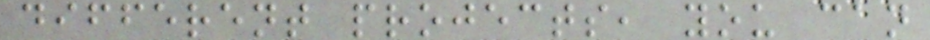different projects, you can
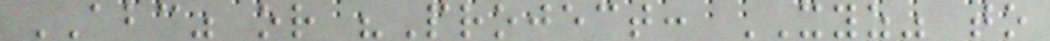ABC" or "Project: XYZ" to
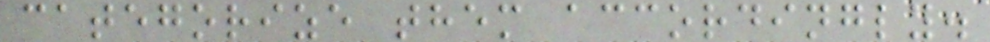categorize them accordingly.
